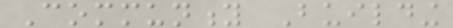Community Building
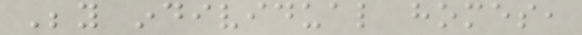Beyond individual homes,
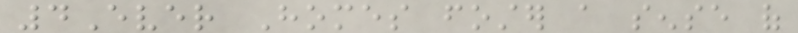4Ever Homes foster a sense of
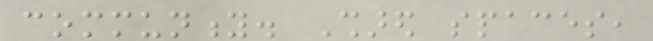community. Shared spaces,
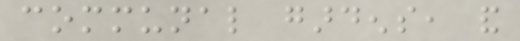communal gardens, and
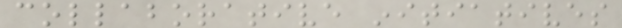collaborative initiatives
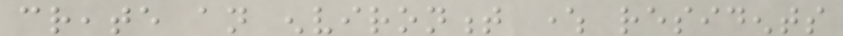create an environment where residents
